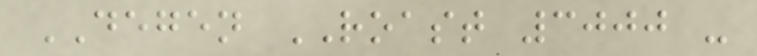DEGEN ROAST 3000 -
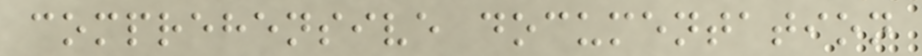comprehensive documentation
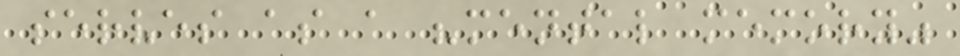serves as a "mental memory"
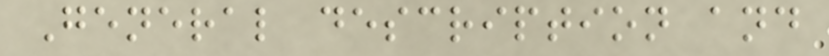General description and
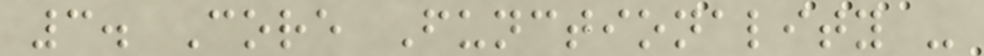3. Core Functionality -
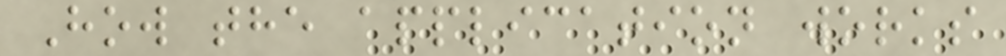How the application works
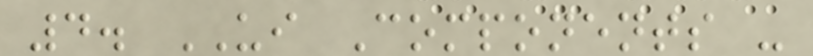4. UI Components -
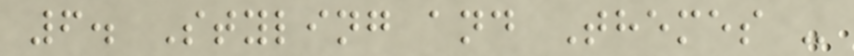6. Styling and Themes -
